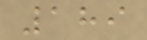189
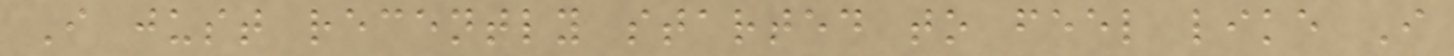I just recently started to feel like I
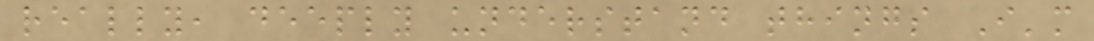really, deeply understand things I'm
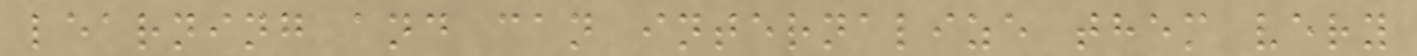learning and can internalize them very
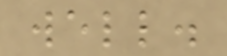well.
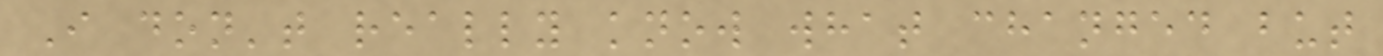I don't really know what changed but
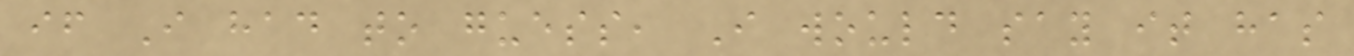if I had to guess, I would say it has
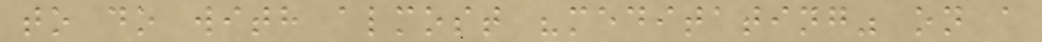to do with almost "meditating" on a
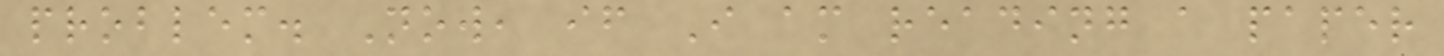problem. Now, if I am reading a paper
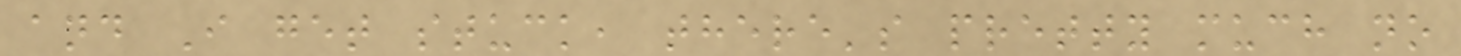and I get stuck, there's pretty much no
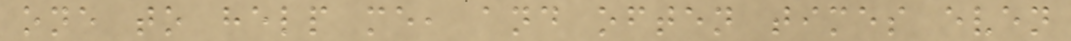one to help me, and often times even
